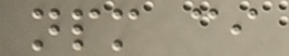npm ci
